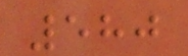580
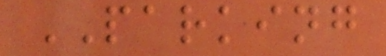PARKING
